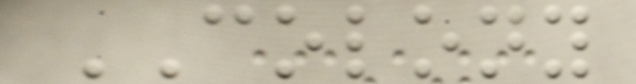COLONY
